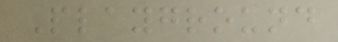Playground
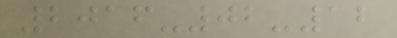2016-02-12
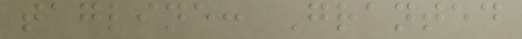tagline: Granted
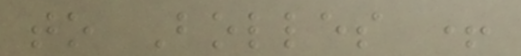to Bolles +
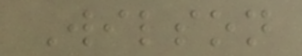Wilson
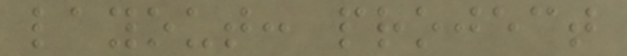layout: project
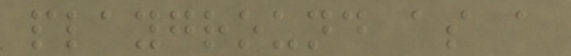playground as a
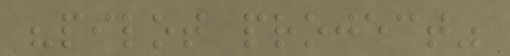"pilot project"
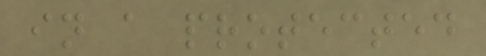in a protected
